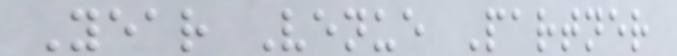Year Venue Partner
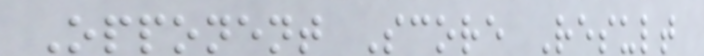Opponent Score Result
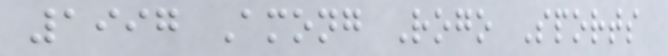1997 Among Rogo Sports
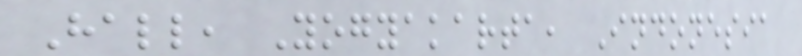Hall, Yogyakarta, Indonesia
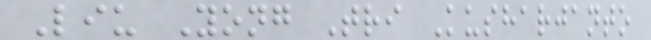Liu Yong Tri Kusharjanto
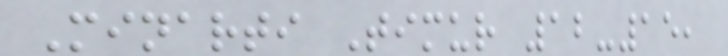Minarti Timur 12-15,
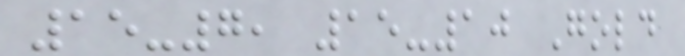15-7, 15-10 Gold
